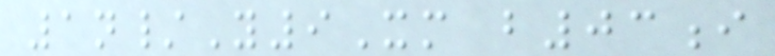1n/Y9Xm b03i
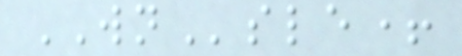WNsle+
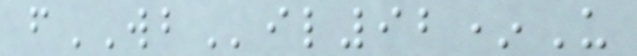fWBil92*U
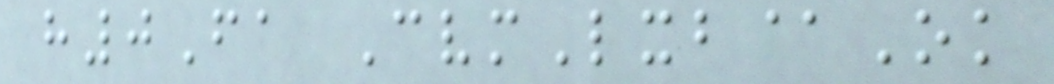h0Fa CvmLxb@Ok
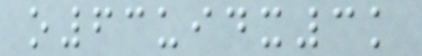o63uidx3k
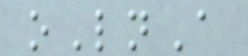oLnA
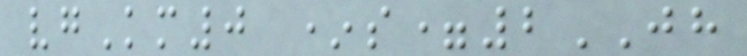vgKm0 *s=2JH
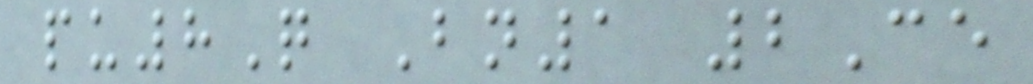pu8Q Bn1 2Ce
